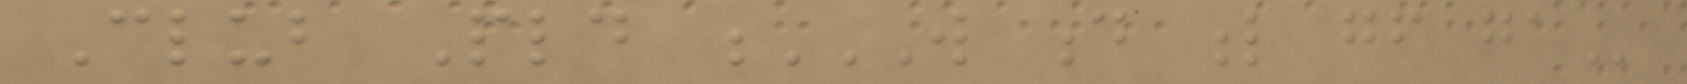Club Pld W D L GF GA
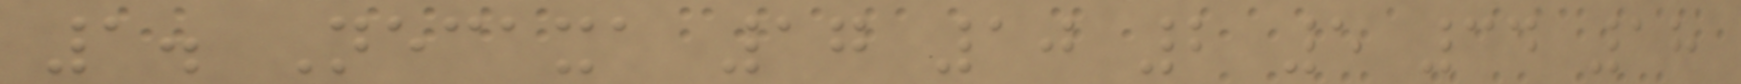1. Necaxa 17 10 2 5 34 18
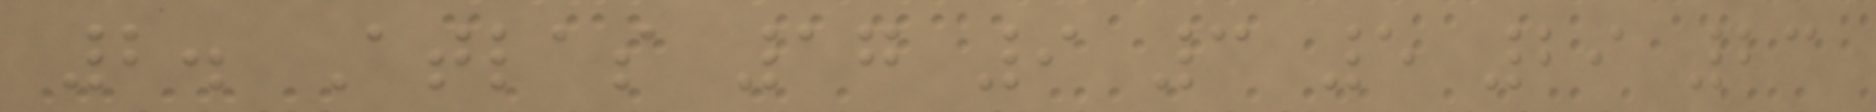2. Atlas 17 9 3 5 29 23
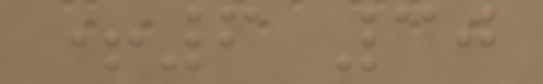+6 30
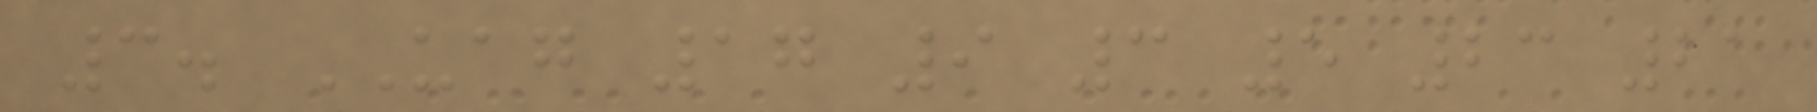3. UAG 17 9 3 5 23 21
